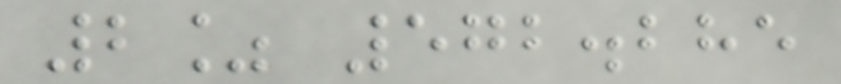2% 572.285
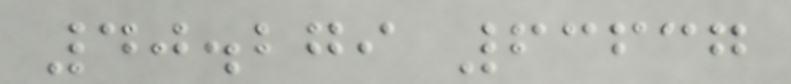40.279 63637
